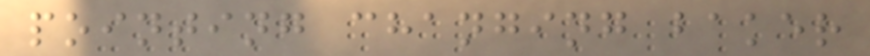pointing changing baker
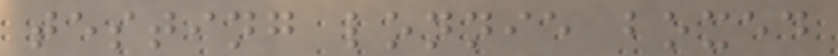testing lonnie boxed
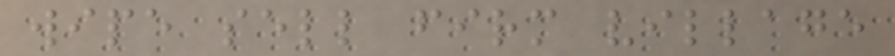wipe sell firm village
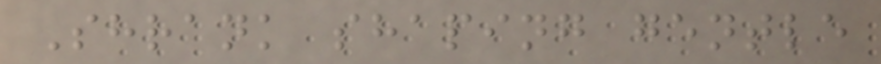Shrank shaping gentle
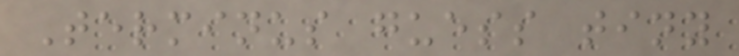Terminus guess tiny
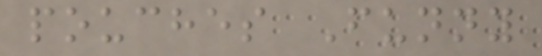pouches Funny
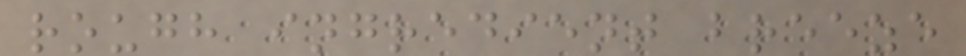rough ingredient breeze
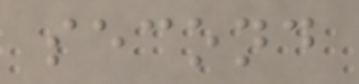second
